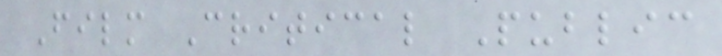Film Critical Public
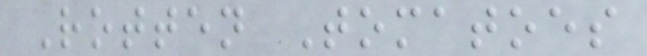Rotten Tomatoes
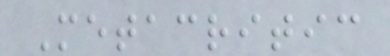Metacritic
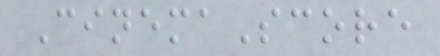CinemaScore
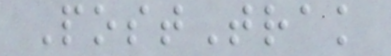PostTrak
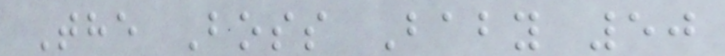The Boss Baby 50
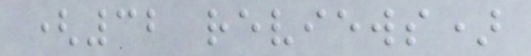(32 reviews)
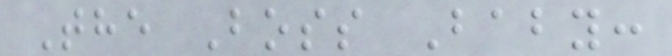The Boss Baby:
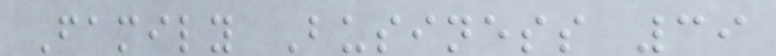Family Business 39
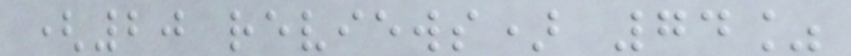(20 reviews) 74%
